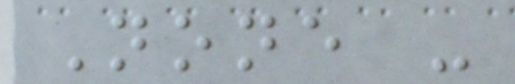None -
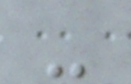-
